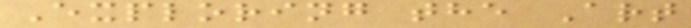Exploring the Art
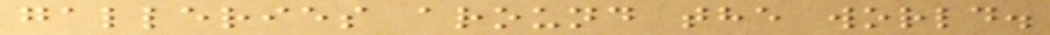galleries around the world.
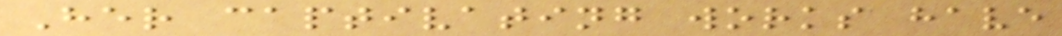Her captivating works have
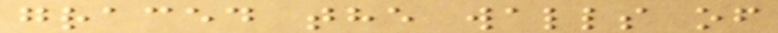graced the walls of
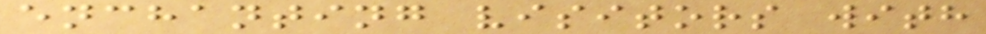enchanting visitors with
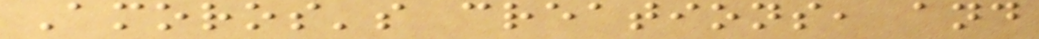Amoros's creations, and
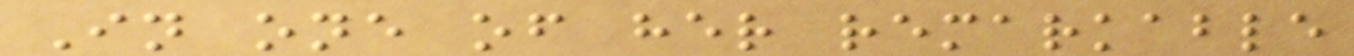In one of her remarkable
